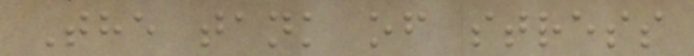The tank of stress
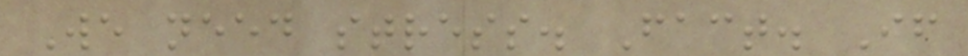We need stress. Fact. If
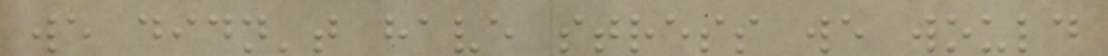we didn't have stress we would
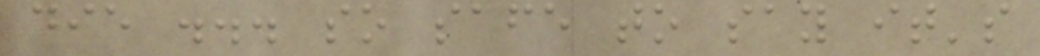die ... so safe to say it's
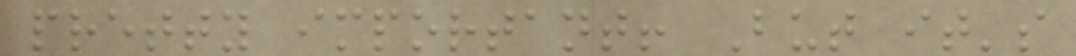pretty important! But it's
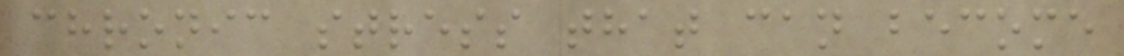chronic stress that can become
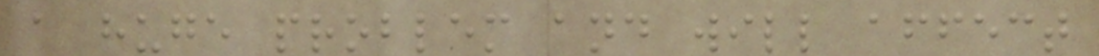a huge problem and will affect
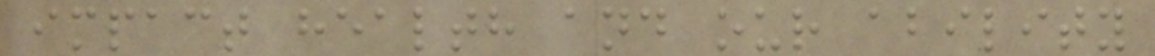impact health and our ability
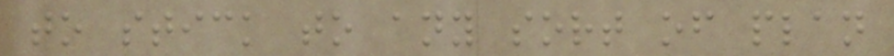to stick to any sort of plan
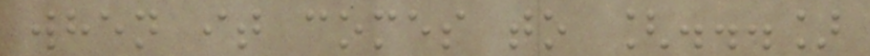when it comes to [...]
